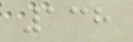138
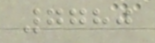7780
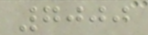7000
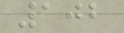102
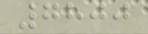7800
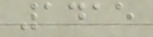1415
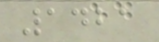1421
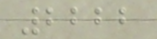2222
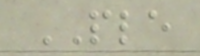PLE
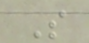S
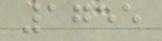1755
